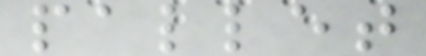pallet
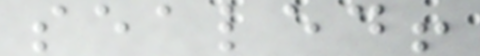sealed!
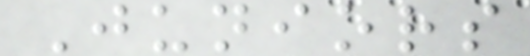Juniors
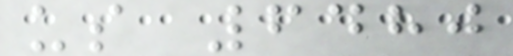us 6480
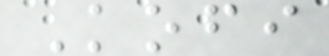Kofi
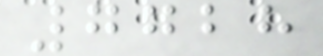7728
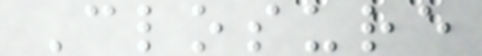Closure
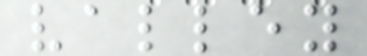valley
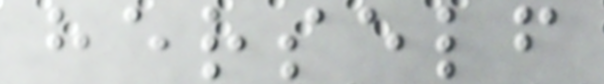herself
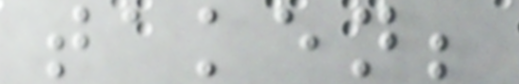taken;
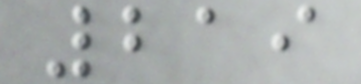219
